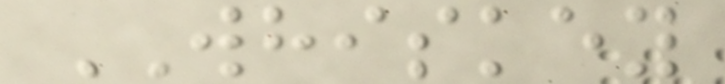WHISKEY
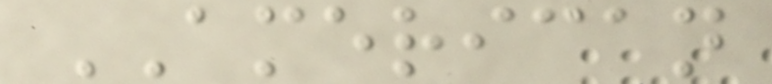AMERICAN
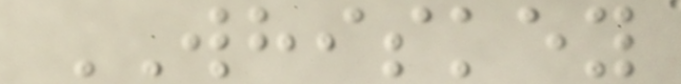WHISKEY
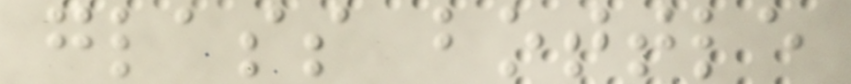glass bottle
